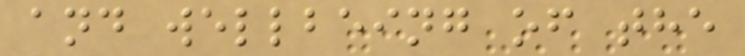and wellbeing of the
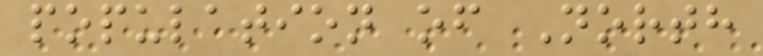population of North
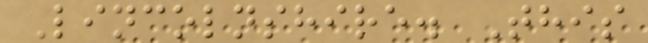Lincolnshire. This
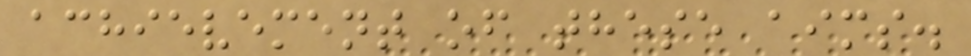achievement of these aims.
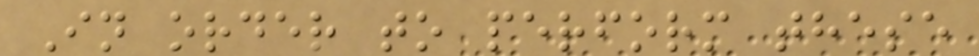In order to perform these
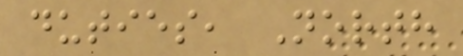duties, North
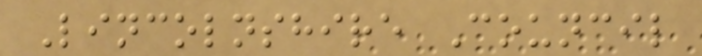Lincolnshire Council
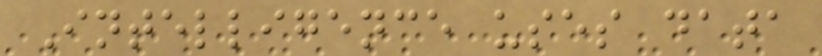Intelligence uses data
